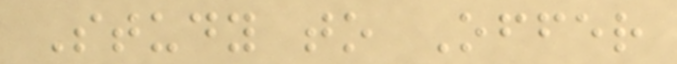Study to Offer
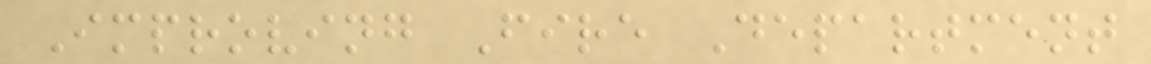Improving Fire Department
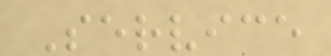Service
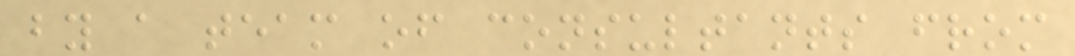by a team of consultants from
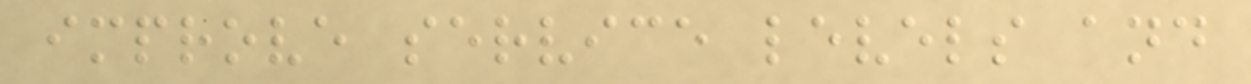improve service levels and
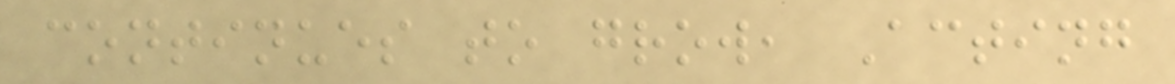continues to grow, Acting
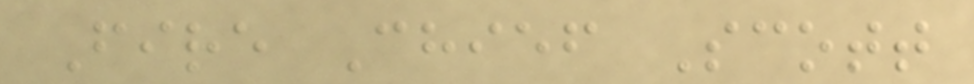Fire Chief Scott
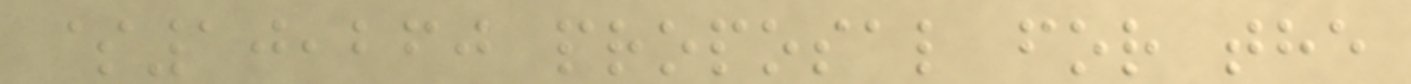$10,260 proposal for the
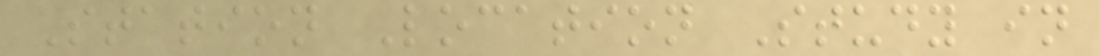Station Location Study in
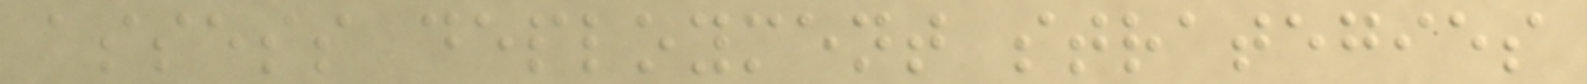assess deployment strategies
